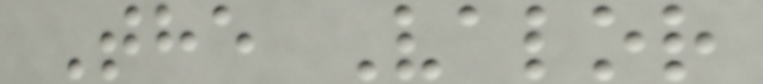The Valor
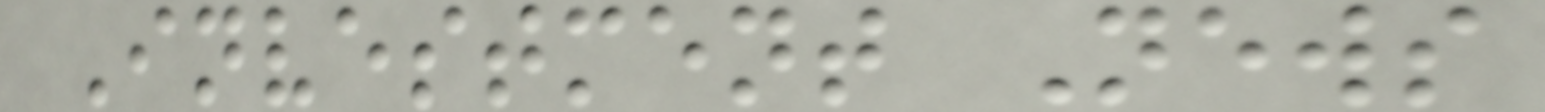Investment News
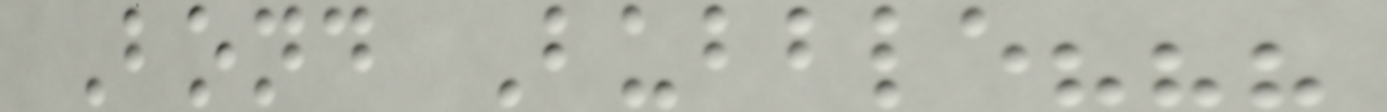Bond Bubble???
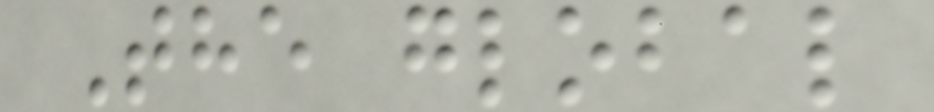The global
